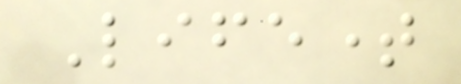Lifetime
